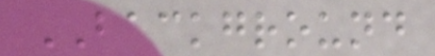BACKGROUND
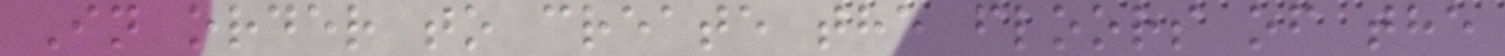In order to create the floors of the
